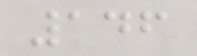146
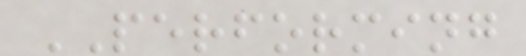PERFORMING
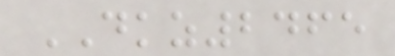DKZ2465
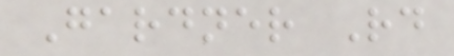Gardner Rd
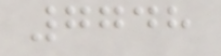7748
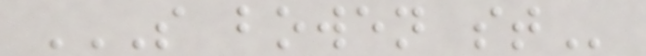S BOWEN ST
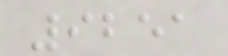9251
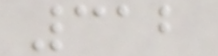312
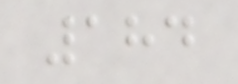184
